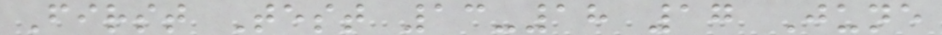First Test 13-18 17 June
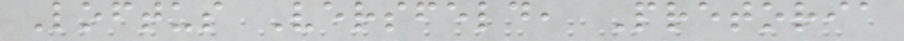Loftus Versfeld, Pretoria
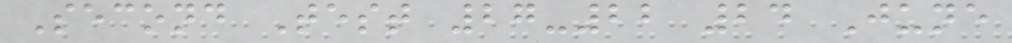Second Test 27-22 24 June
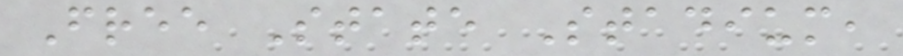Free State Stadium,
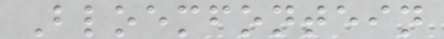Bloemfontein
